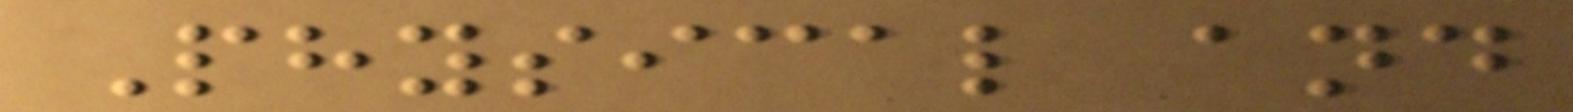Physical and
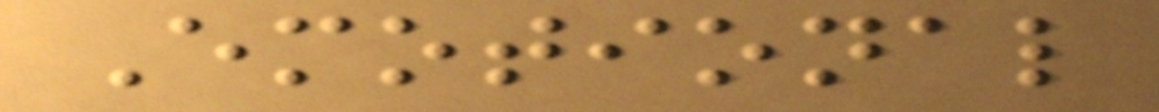Emotional
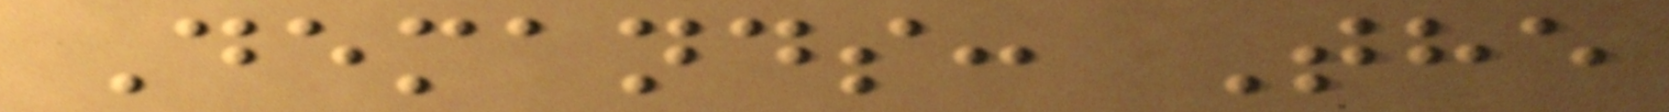Demands: The
